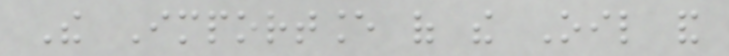The Importance of the Oil and
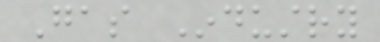Gas Industry
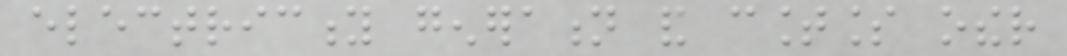electricity generation and countless other
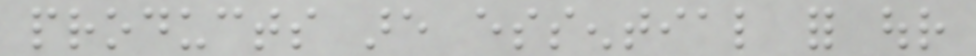products are essential for our
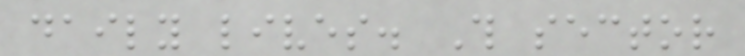daily lives. This sector
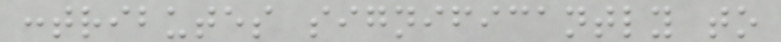contributes significantly to
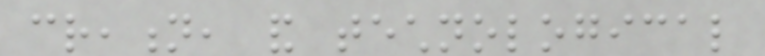creation, and technological
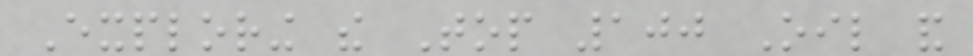Exploring the Top 100 Oil and
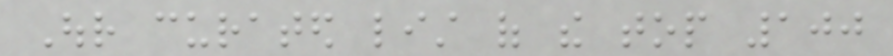Our curated list of the top 100
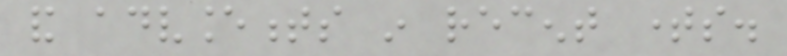and advancements in recent times.
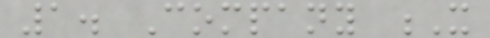1. Company X
